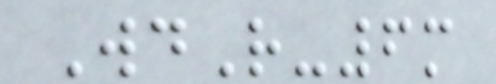WdR-6m
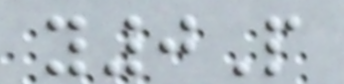y0P
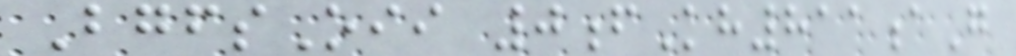BgfsOii 0fKh811aG
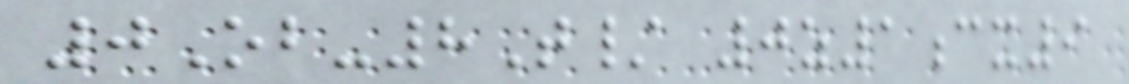0Ob-8T/ 0z1cx9
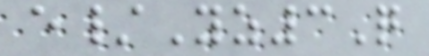e/Yz3Q
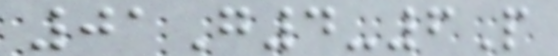01G4-6P
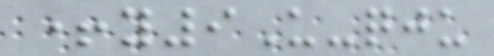+y9U-qju
